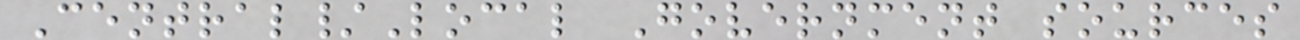Central/Local Government sources
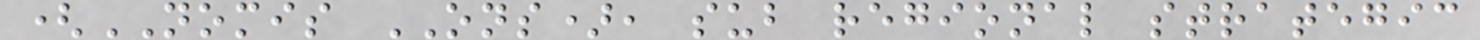(NOMIS ONS), sub regional strategic
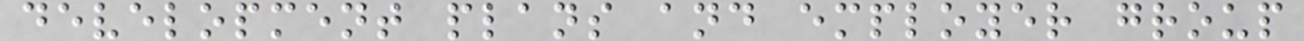development plans and employer group
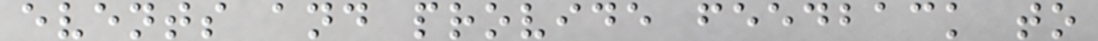events and provide feedback to
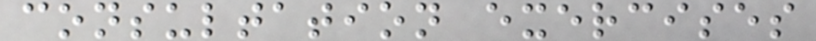consultation exercises
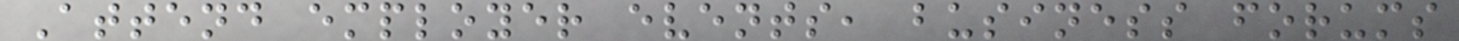Attend employer events, business forums
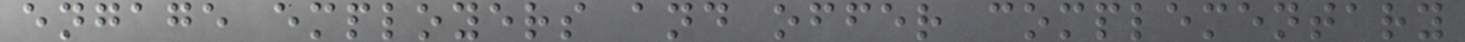engage employers and offer complementary
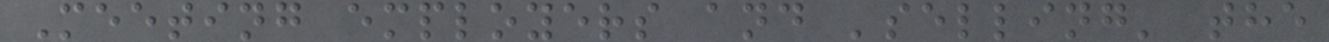Meeting employers and 'selling' the
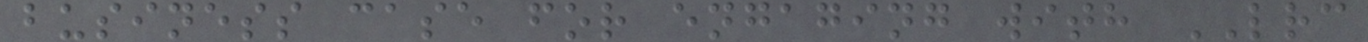business case for engaging with LRC
